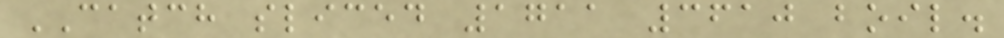CATCH sliced 1711 3610 boil.
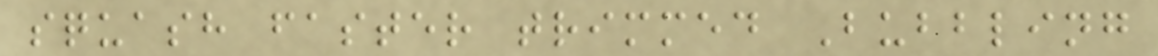squash faster trimmed Bubbling
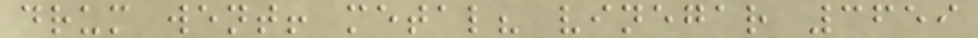drum went! metal? vinegar 3659
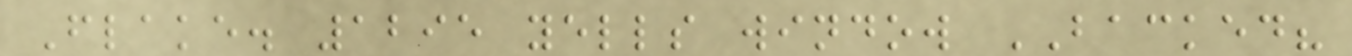Flake. 1295 yells window BACKED?
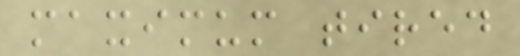maximum tired
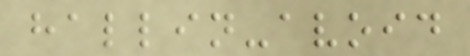hallin-avoid
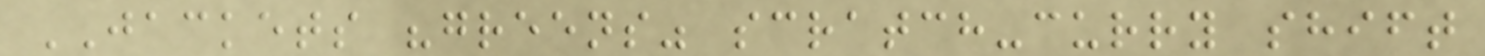JACKETS "greens" scratch-curry shift
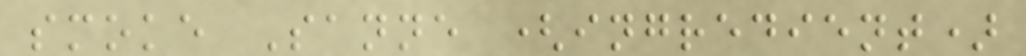smoke Sanne (ingredient)
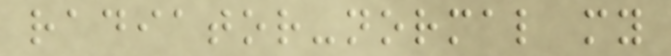radiator-normal my
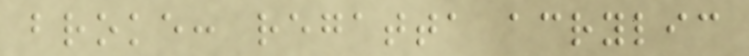broke: regatta acrylic
